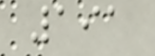191
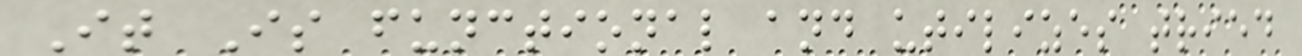It Is functional and utilizes tried
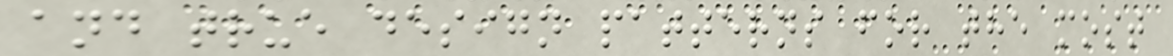and true design patterns for the most
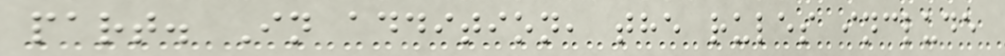part. In addition, the rules include
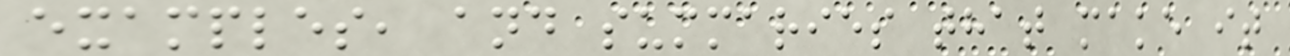examples, and summaries that make it
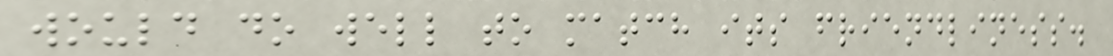would do well to match its friendliness.
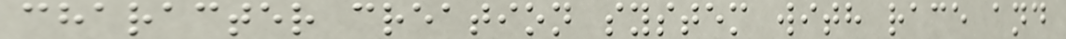character creation system with race and
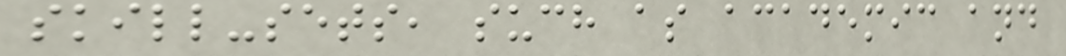skill-sets, such as academic and
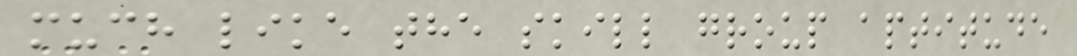much like the skill group aptitude
